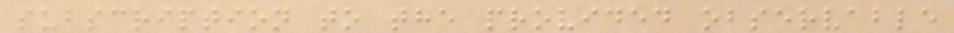subscription to the provided observable
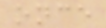once
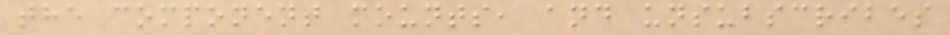the component mounts, and unsubscribes
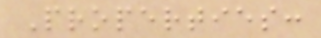Properties:
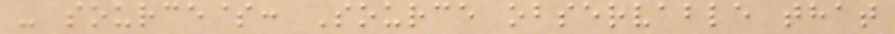- source$: Source observable that
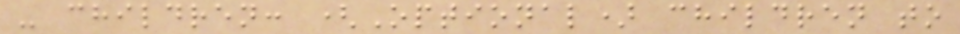- children: (Optional) children to
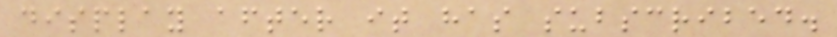display after it has subscribed.
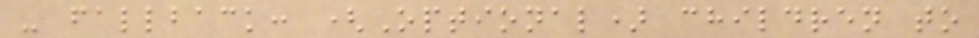- fallback: (Optional) children to
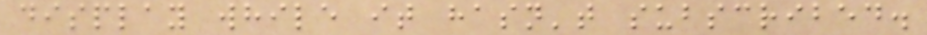display while it hasn't subscribed.
